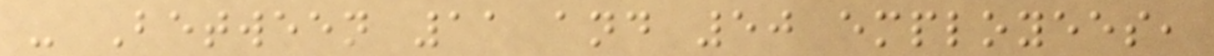- Between 11 and 50 employees,
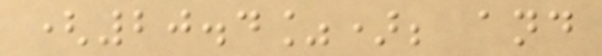(20.4%); and
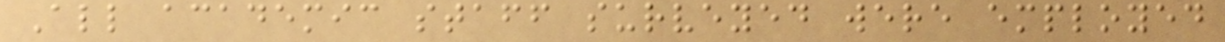All academic staff surveyed were employed
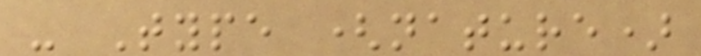- Type (nature)
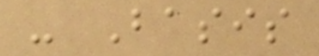- Basis
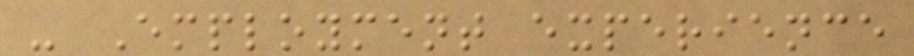- Employment experience
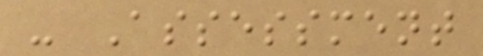- Assessment
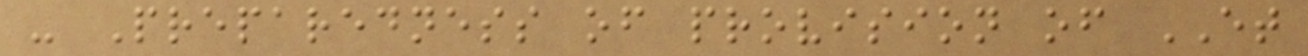- Preparedness of provision of ET
